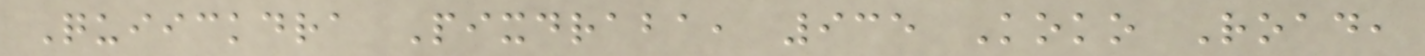Quiickdra Pixdraba, 935 Koko Road,
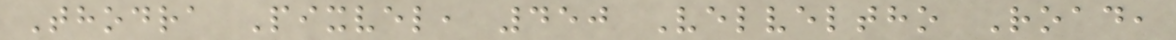Thodra Pixvel, 450 Velveltho Road,
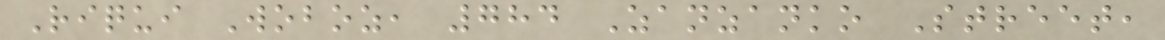Riqui Woboz, 784 Zanzanko Street,
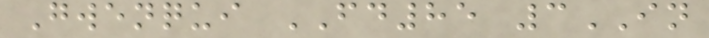Gwenqui FD85 3IN
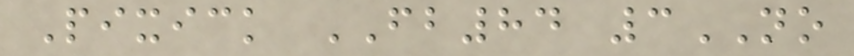Pixick FB84 3NO
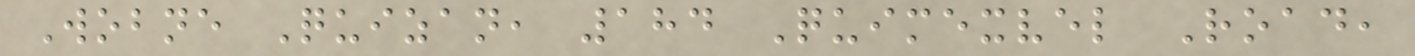Wobne Quizan, 184 Quimexvel Road,
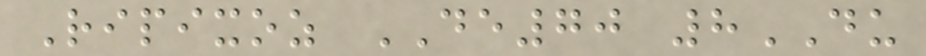Ripixoz DE70 8DU
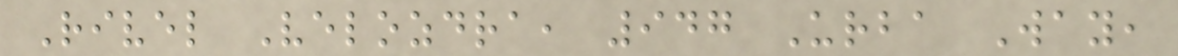Rivel Velozdra, 947 Urba Way,
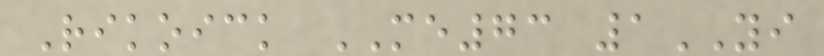Rikoick ME73 1YI
